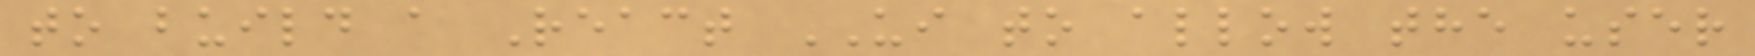to build a React UI to allow the user
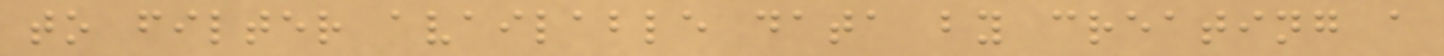to filter available data by creating a
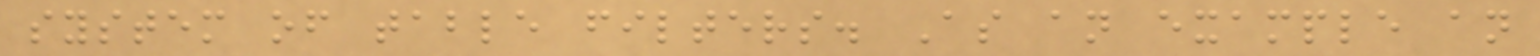system of table filters. As an example an
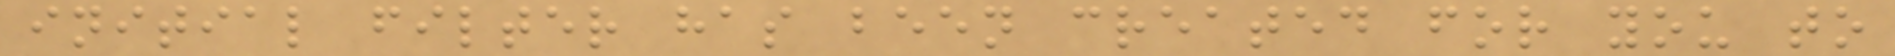initial filter has been created for you to
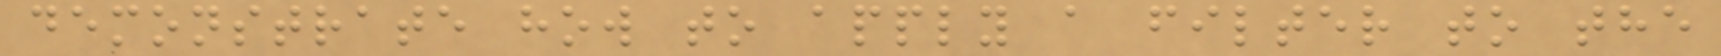demonstrate how to apply a filter to the
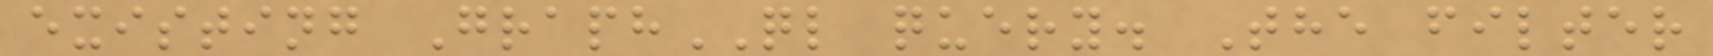existing GraphQL query. The filter
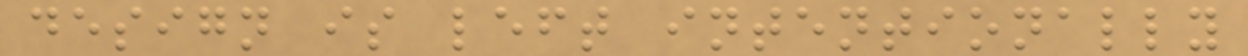design is left intentionally
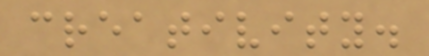creativity.
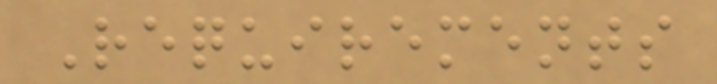Requirements
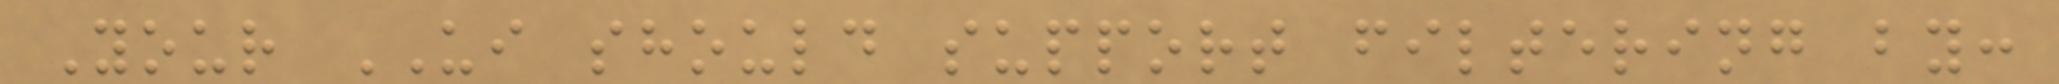Your UI should support filtering by:
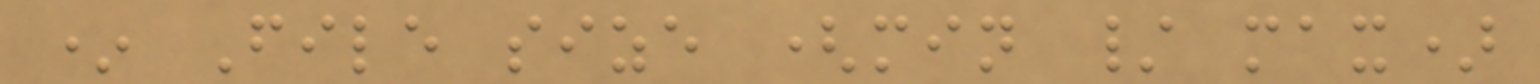* File size (min / max)
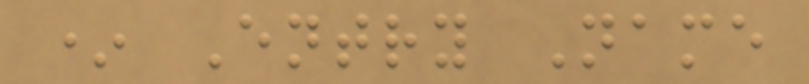* Entry Name
